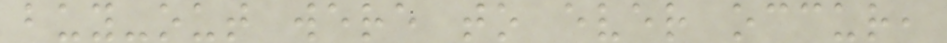buy-out were to ever occur,
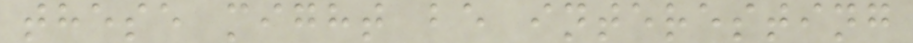these might be interesting
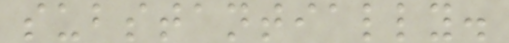substantially.
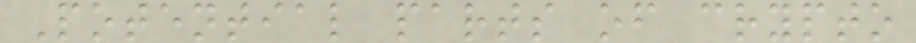Potential parts of crypto
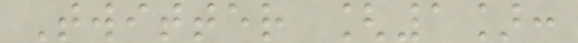Twitter [1]:
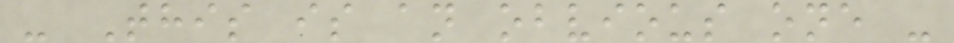- This is an obvious one -
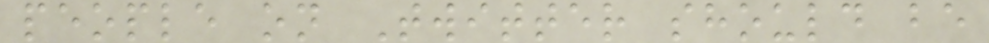people on Twitter should be
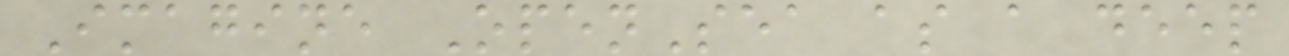Imagine OpenSea as a deep
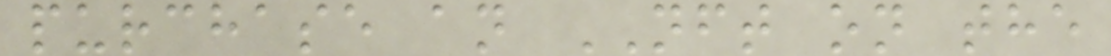purchase an NFT on the
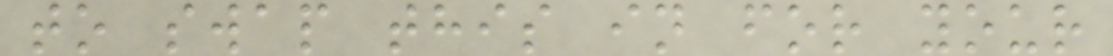to swap this in for your
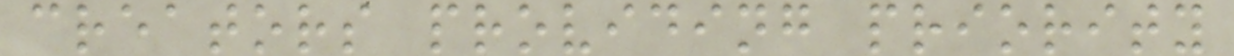creators providing priority
